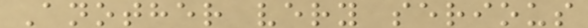Another very serious
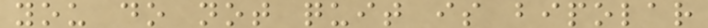you do not quit is bipolar
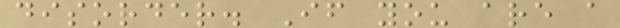disorder. If you are a
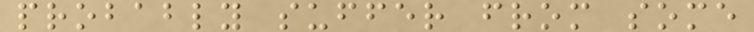probably suffer from some
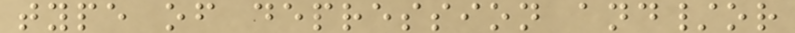type of depression and/or
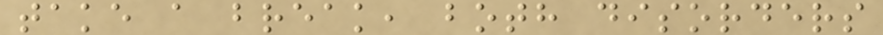take a break, both disorders
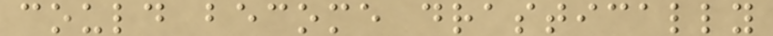could become drastically
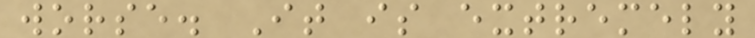worse. It is extremely
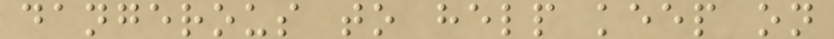dangerous to help keep on
